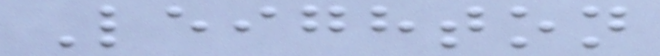Leighton
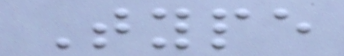Type
